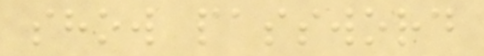show password
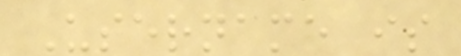Username is
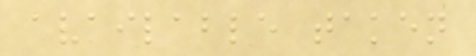available taken
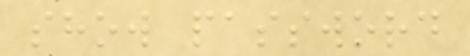show password
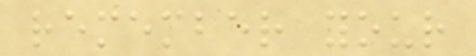remember your
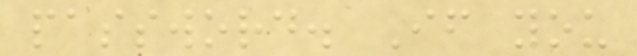password. If you
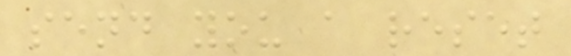send you a reset
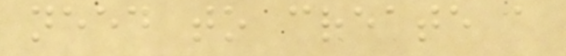need to create a
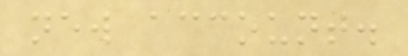new account.
